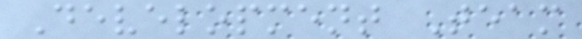Development Team
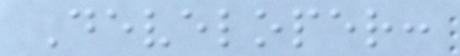Developer:
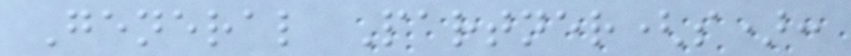General Partner(s):
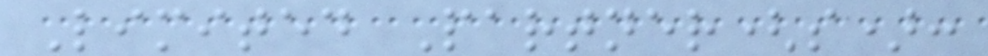Limited Partner(s):
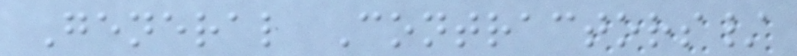General Contractors/
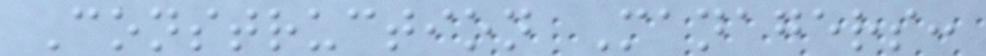Construction Managers:
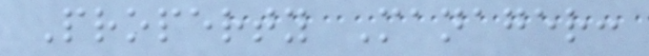Property Manager:
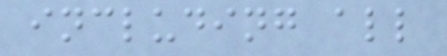including all
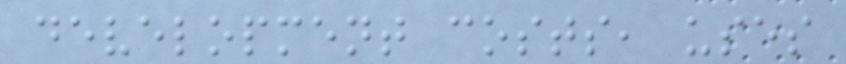development costs, uses
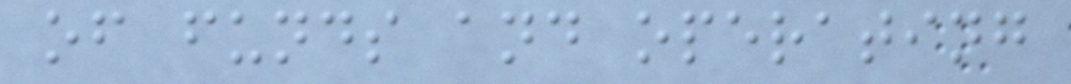of funds and operating
